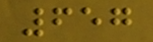657
